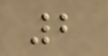2
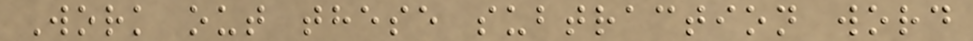Work out these subtraction word
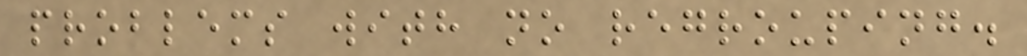problems with no regrouping.
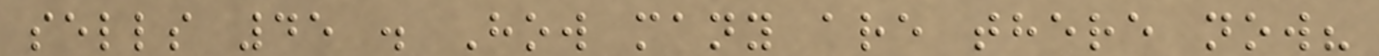sells 45 . How many are there now?
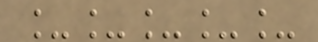_____
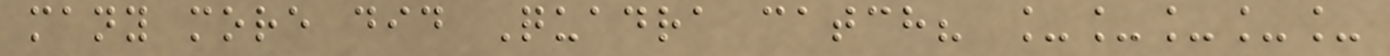many more did Quadra catch? _____
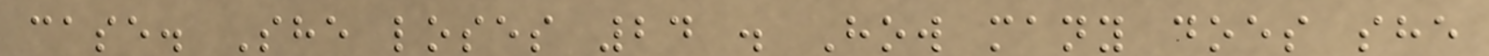case. She loses 24 . How many does she
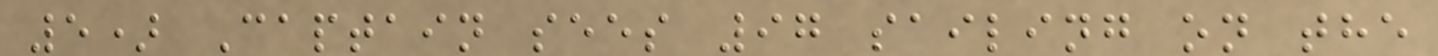5) Captain sees 97 sailing on the
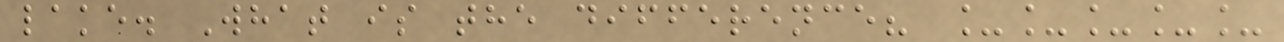lake. What is the difference? _____
